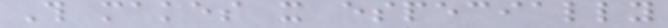This makes it especially
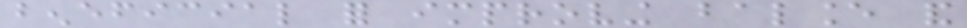beneficial for improving balance and
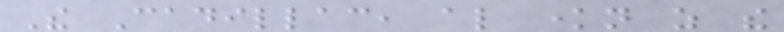The Cadillac, also known as the
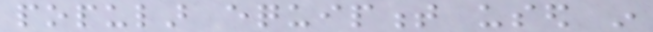popular equipment used in
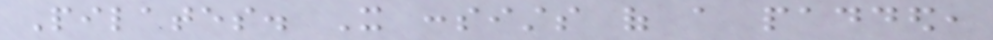Pilates. It consists of a padded,
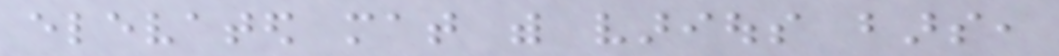elevated mat with various bars,
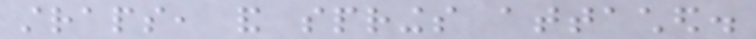straps, and springs attached.
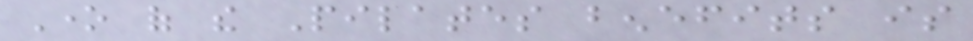One of the Pilates benefits is
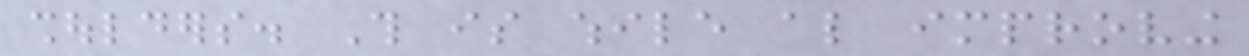shoulders. This is while also improving
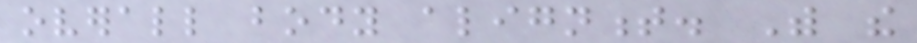overall body alignment. With the
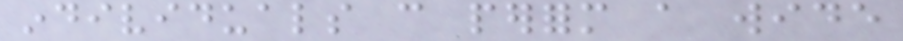individuals can perform a wide
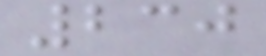230
